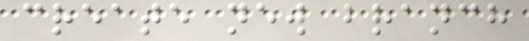create new branch
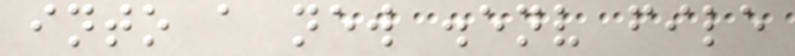into a new .env file
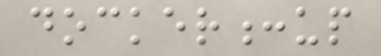docker:up
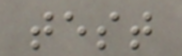test
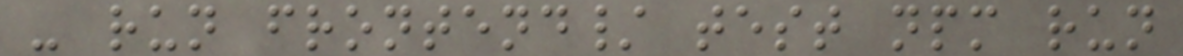- run frontend/ test npm run
